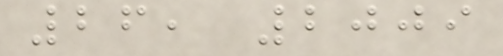26, 2009
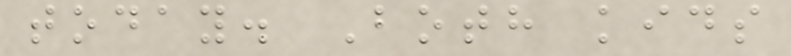today. Both kids
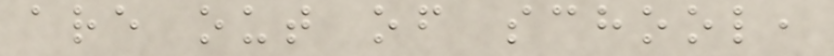are out of school,
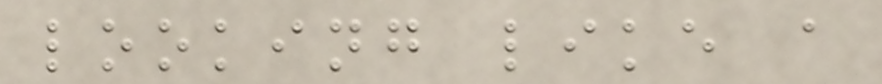looking like a
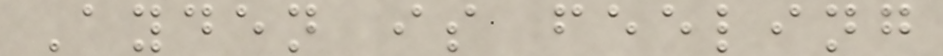Ayden is feeling
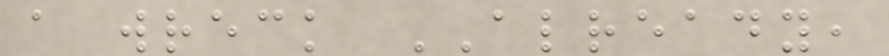a wreck ALREADY,
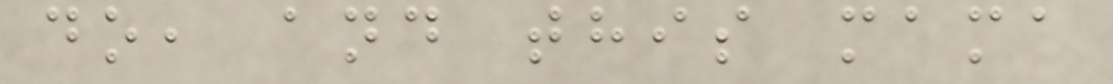do, and this mama
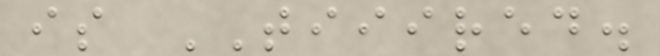is TIIIRED.
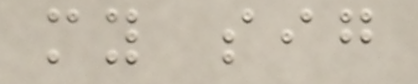my sig
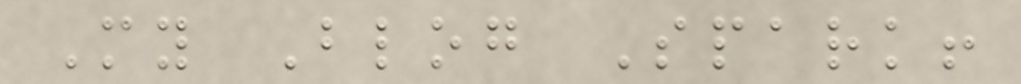My Blog Spark!
